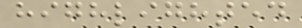highlighted
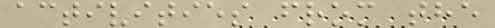activities from the
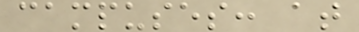campuses: at
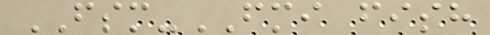FSM-FMI fish
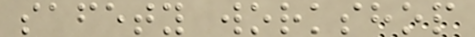safety workshop
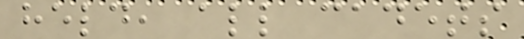held, all cadets
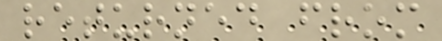returned from
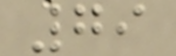79
